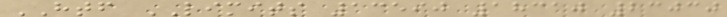HTF LIMITS 13590 18310 23030
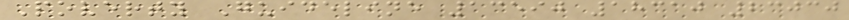Poverty Guideline 13590 18310 23030
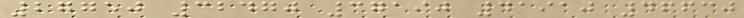27750 32470 37190 41910 46630
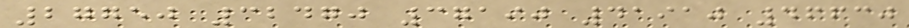27750 32470 37190 41910 46630
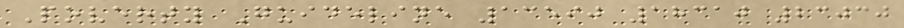Poverty Guideline 13590 18310 23030
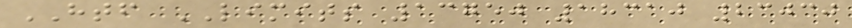HTF LIMITS 13750 18310 23030
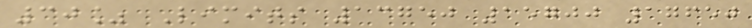30% Limits 13750 15700 17650
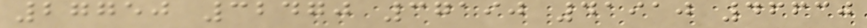27750 32470 37190 41910 46630
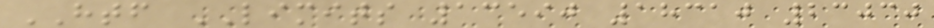HTF LIMITS 13590 18310 23030
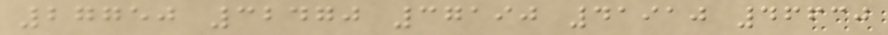27750 32470 37190 41910 46630
